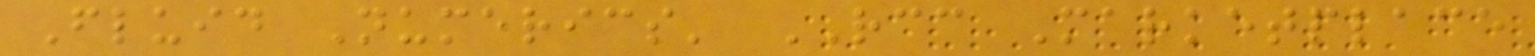Fluid Numerics' RCC Marketplace
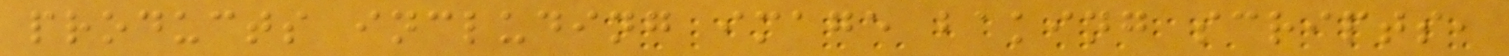products including image baking scripts,
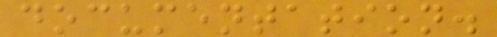documentation.
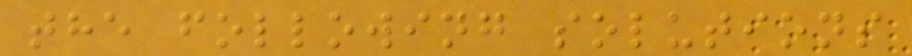the following solutions
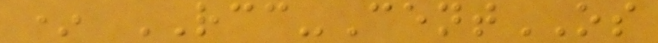* RCC-CentOS
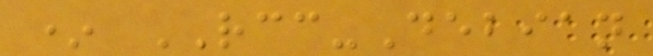* RCC-Debian
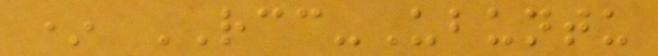* RCC-Ubuntu
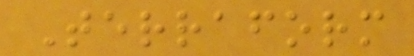Terraform
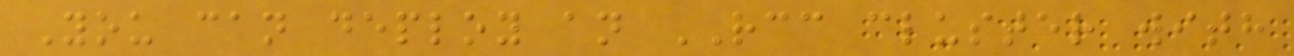You can deploy an RCC cluster with
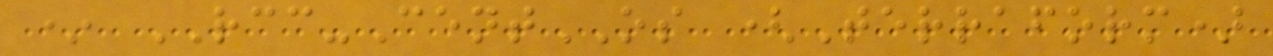* RCC-CentOS (Terraform)
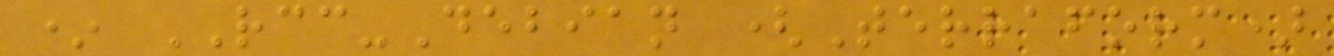* RCC-Debian (Terraform)
